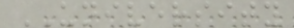UNIVERSITY
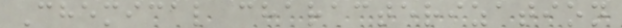Chemical characterization
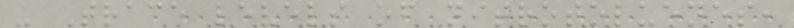- Trace levels of nitrotoluenes,
